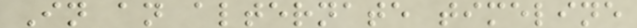In an alternate timeline
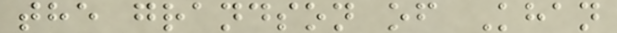the grandson of Khan
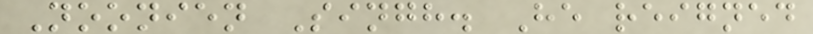Noonien Singh. He reigned
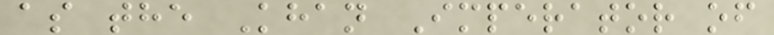as the Khan Imperator of
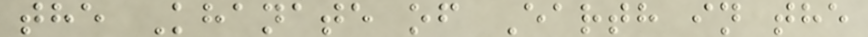the Khanate of Earth in the
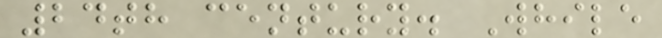24th century. While
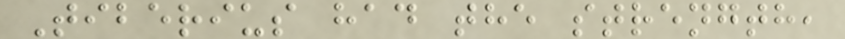Tiberius had the strength,
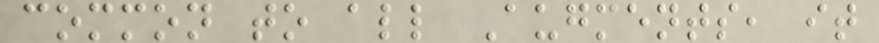common to all Augments, it
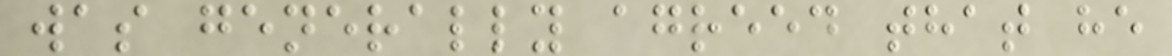was generally agreed that he
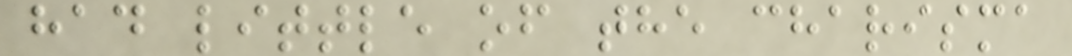had little of the charisma
